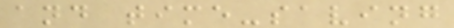and time-saving
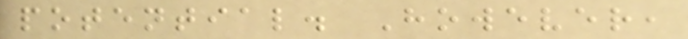potential. However,
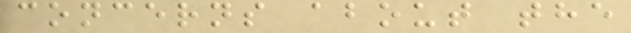concerns about the
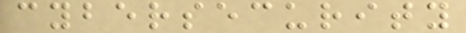cybersecurity
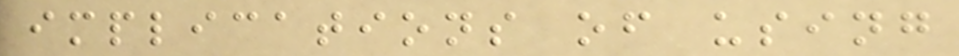implications of using
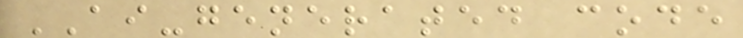AI-generated code
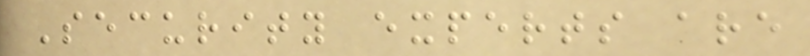Security experts are
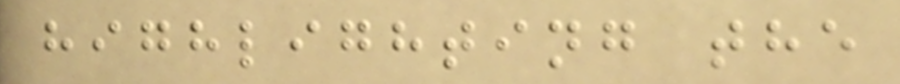highlighting the
